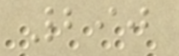290
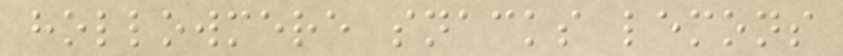hollowmere snacks lemons
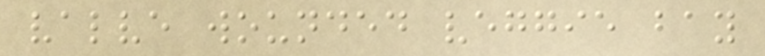valve wounded veggie bay
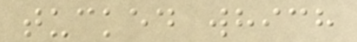tucked which
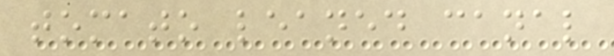tomato leaned canal
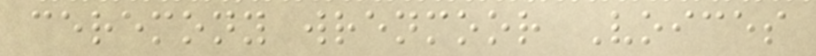ceremony wrenmoor Voices
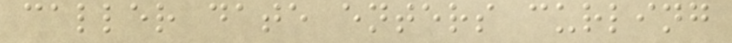caller date enters curling
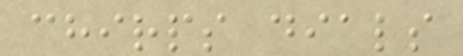chirps dials
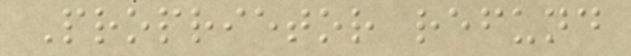Proprietor refund
